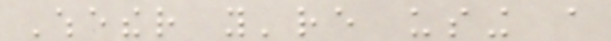Whether you're using a
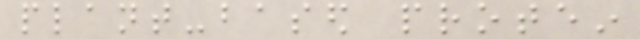plant-based protein
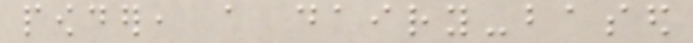powder, a dairy-based
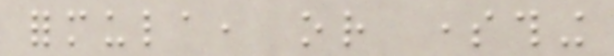formula, or something
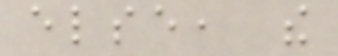else, the
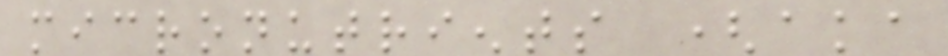micronutrients (aka
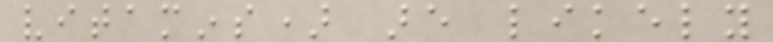vitamins) are likely
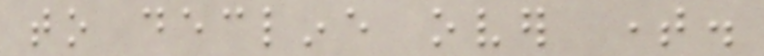to decline over time.
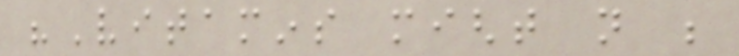"Vitamins might not be
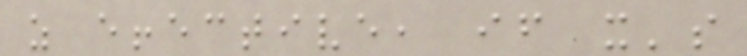as effective, if it's
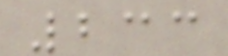233
